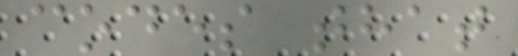codes that
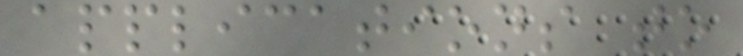applications to
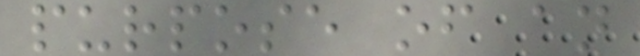purpose of an
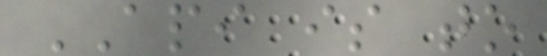API is to
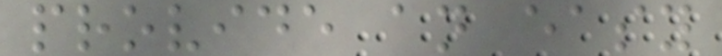provide an easy
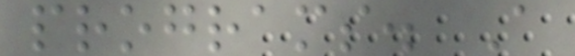programs. A
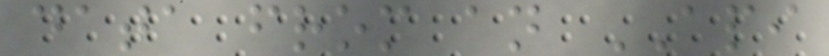data from an API
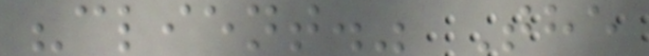"client." The
